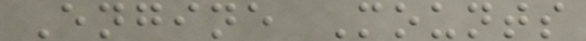Engine Mounts
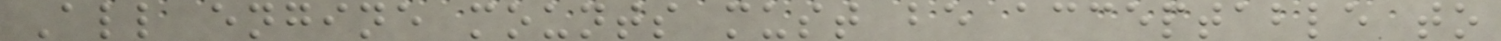All engine mounts must be acceptable to
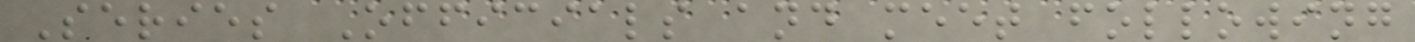Series Officials and meet following
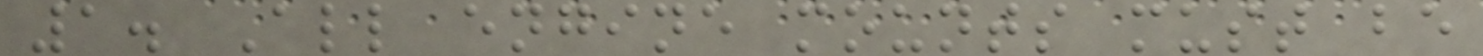1. All engine mounts must be
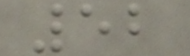52
